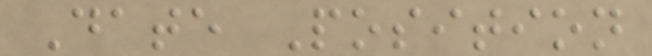Date Position
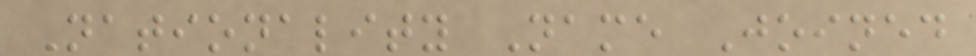Nationality Name Joined
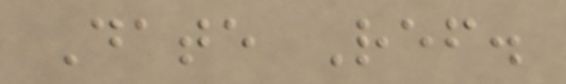Date Ref.
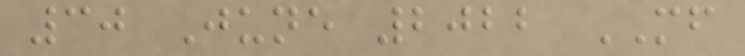30 June 2022 MF
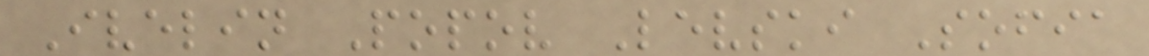Ivelin Popov Levski Sofia
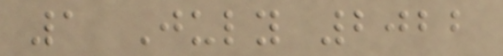1 July 2022
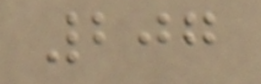207
